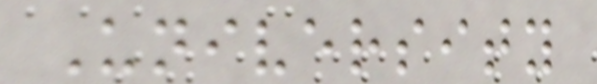University
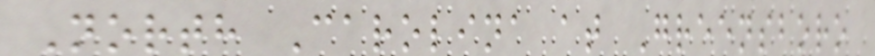North Carolina at Greensboro
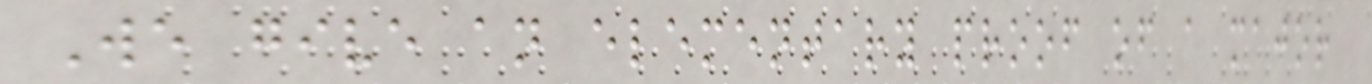We give an elementary proof of a major
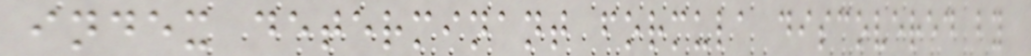index determinant formula discovered by
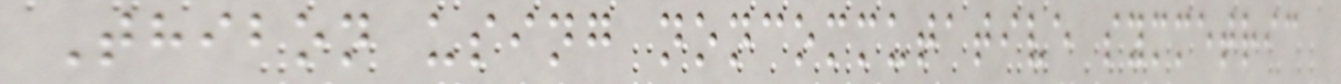Thibon using noncommutative symmetric
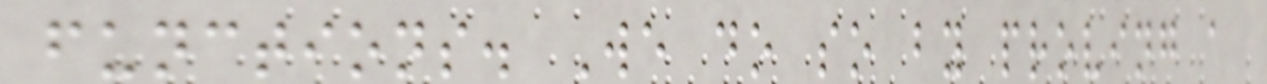functions. We do so by proving a
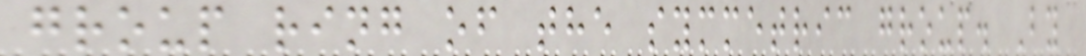group ring of the symmetric group. By
